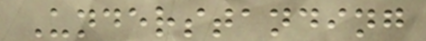Understanding
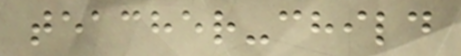teacher-child
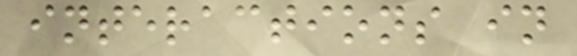interactions in
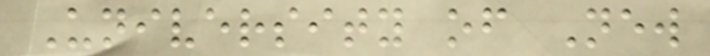University of New
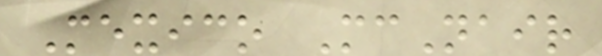Mexico McNair
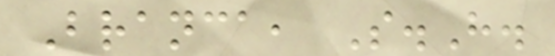Branca, S.H.
